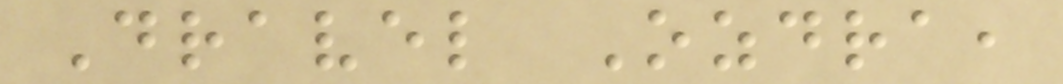Dravel Ozdra,
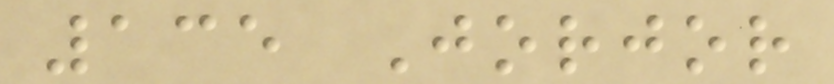135 Jorjor
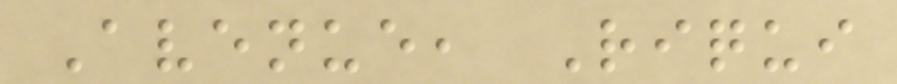Avenue, Riqui
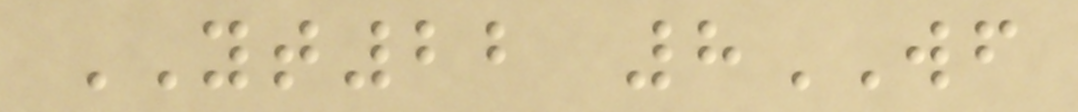YT22 8WF
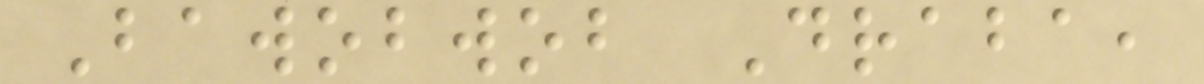Bawobwob Draba,
